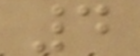4
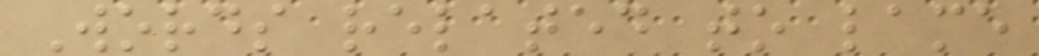Words related to lame
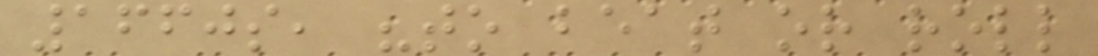1660s, "to beat or roll
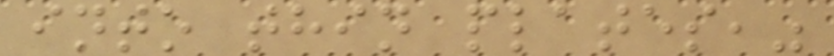into thin plates,"
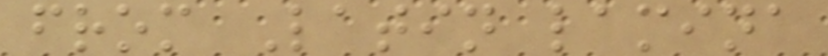from Latin lamina
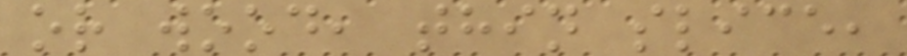or wood, thin slice,
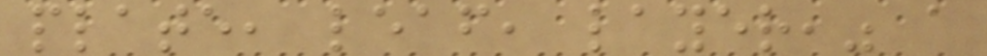plate, leaf, layer," a
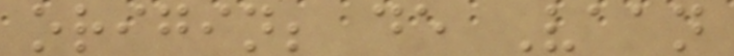origin; de Vaan
